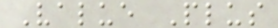Value Plus
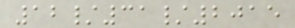12/31/2015
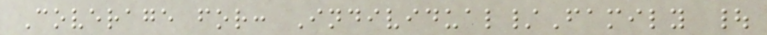Coverage for: Individual/Family |
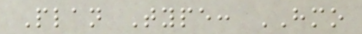Plan Type: HMO
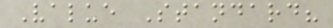Value Standard?
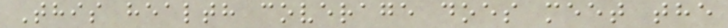This health coverage does meet the
